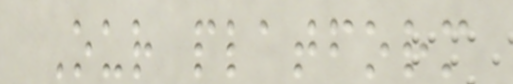Our platform
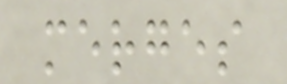merges
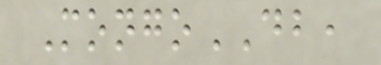MongoDB,
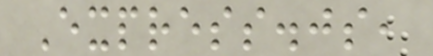Express.js,
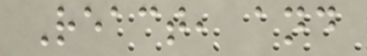React, and
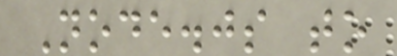Node.js to
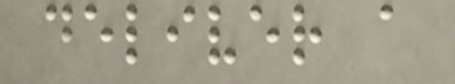deliver a
